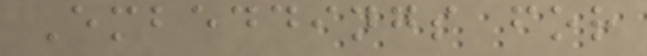Embeddings for
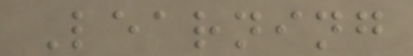Learning
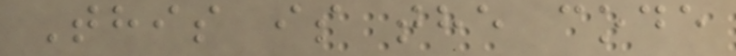This is the code
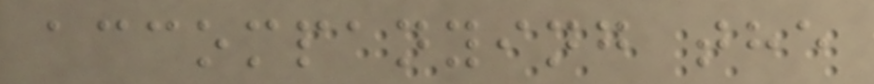accompanying the
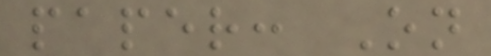paper: On
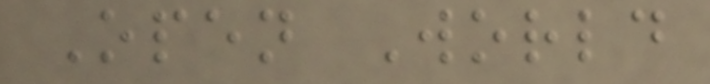Open World
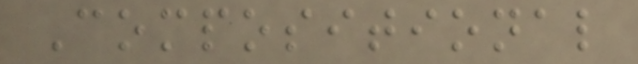Compositional
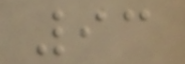93
